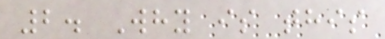2. Why is this
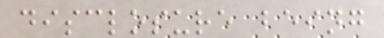disclosure being
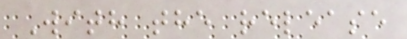With the release
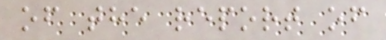of the report of
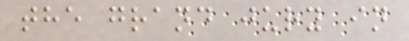the grand jury in
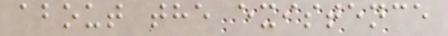about the existence
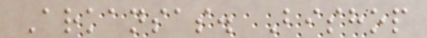Arkansas. Bishop
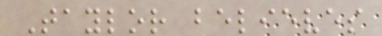Taylor believes
